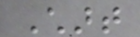Chart
